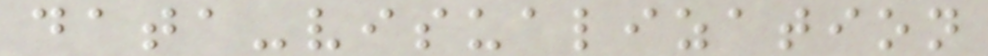data-visualization
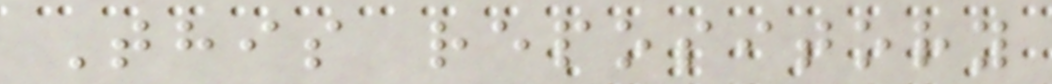This repository
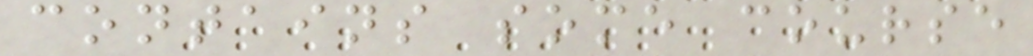contains some course
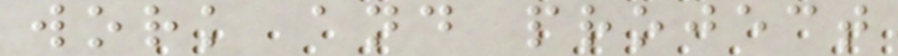work and project
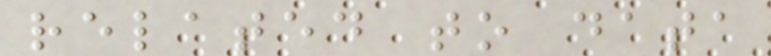related to data
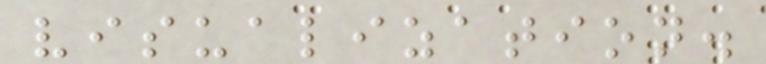visualization.
